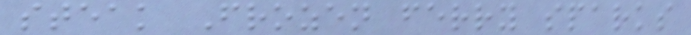steak Frozen ferry sparks
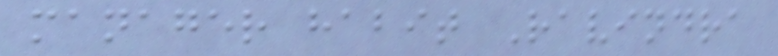manager habit Ravindra
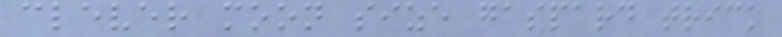clever moon size gaspard trick
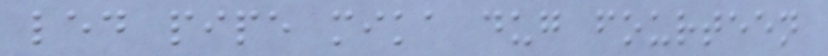led pipe mika dug fourteen
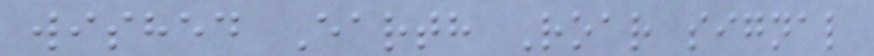wished Earth Roar signal
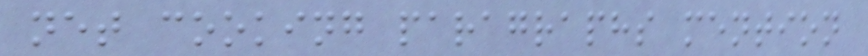net cooking paragraphs mention
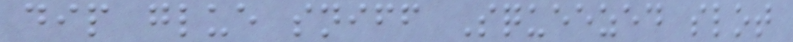dip glue sniff Squeezed slot
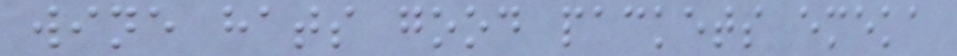wine hats good packets emeka
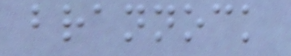brannock
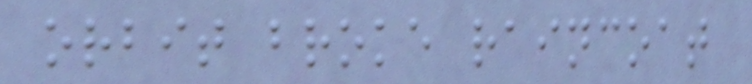orbit broke raincoat
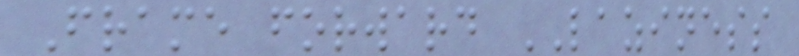Frame forward LAZINESS
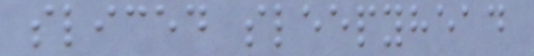sliced sleepyhead
